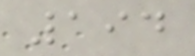194
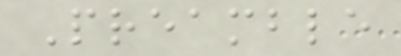Preamble
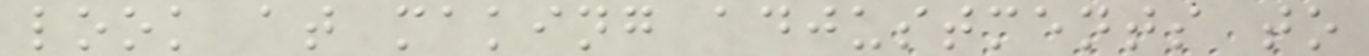look at making adjustments to
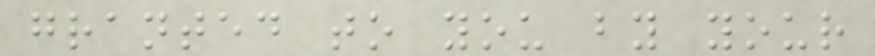granted to you by your
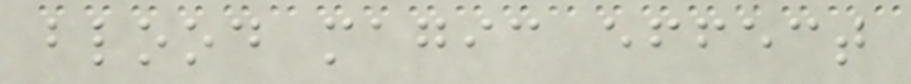blood magic effect
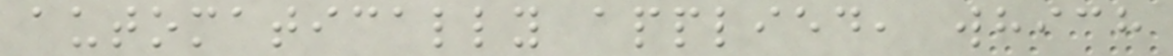automatically applied, which
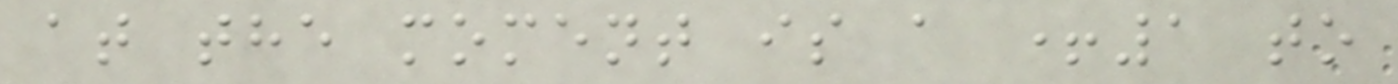at the moment is a +1 to
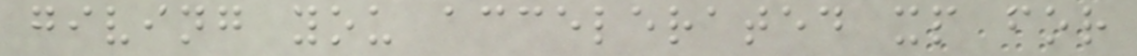giving you accelerated xp for
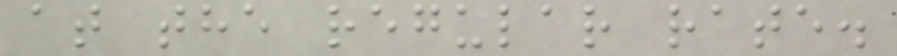at the regular rate.
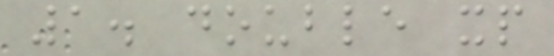1. double xp
